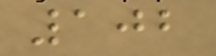102
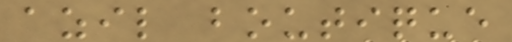azil boutique
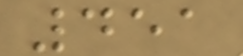451
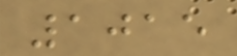1015
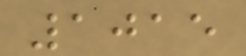1015
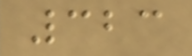323
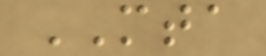MTA
